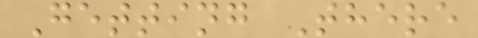Getting There
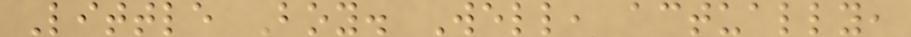Little Boy. Well, actually,
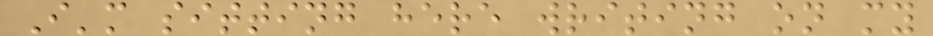I'm sitting here writing on my
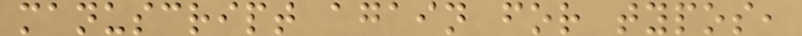manuscript again for typos,
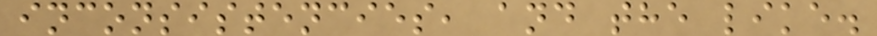inconsistencies, and the like.
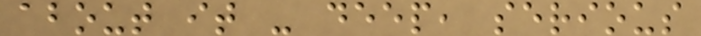about it - deep, serious
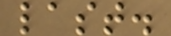last.
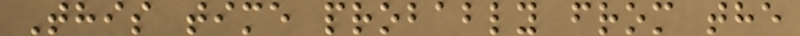This time probably from the
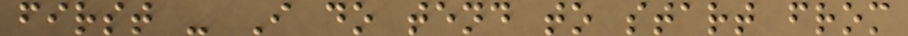first - I do tend to start from
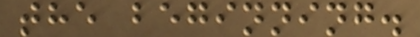the beginning.
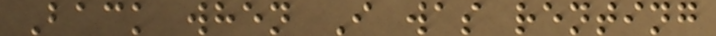Back when I was renting
